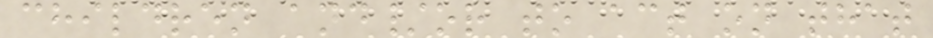children and/or to act on that
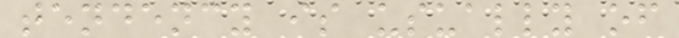tendency is usually of
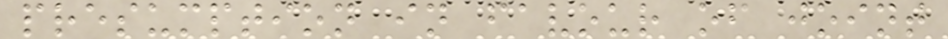presumption in favour of joint
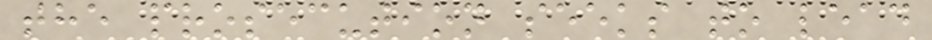the prosecution seeks to lead
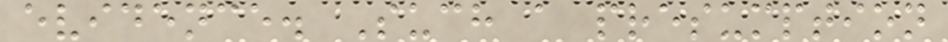evidence. Such a presumption
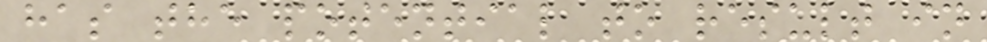has the potential to result in
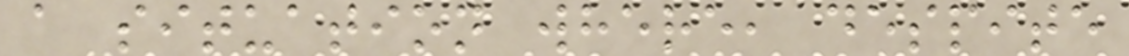a situation where, despite
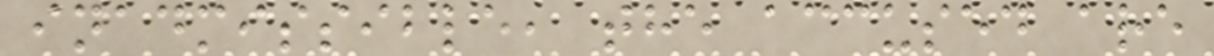inadmissible, the accused are
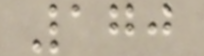170
